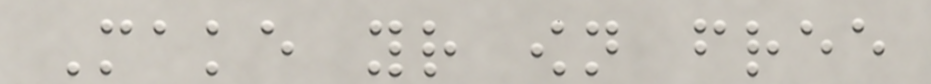Make your own free
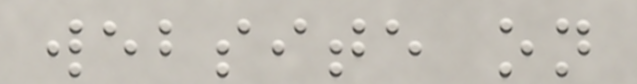website on
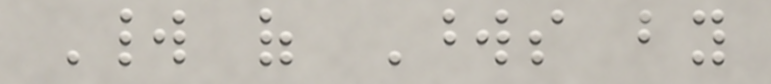World of Words by
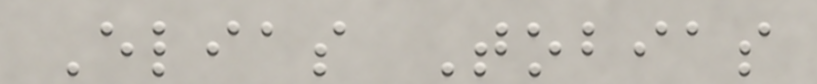Elias Tobias
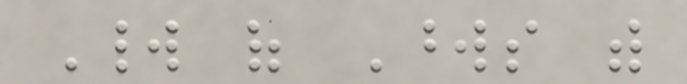World of Words with
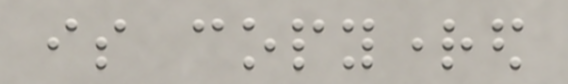is copyrighted
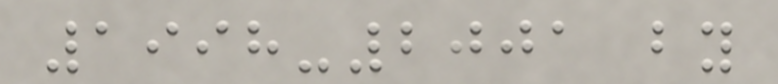1998-2001 by
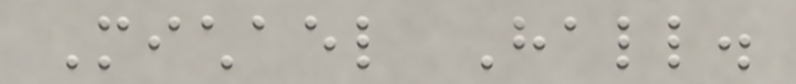Michael Hall.
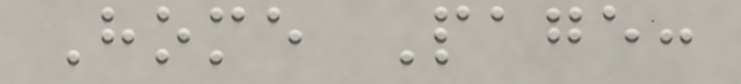Home Page:
